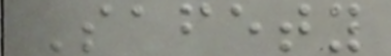Safety
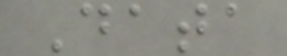Data
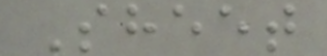Sheet
